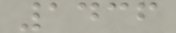1436
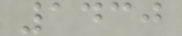1430
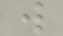w
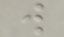w
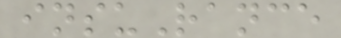insuRance
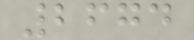2674
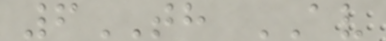6TH AV
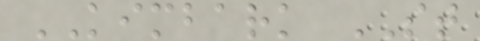KIMBARK ST
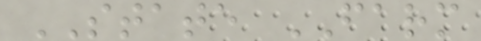STATE FARM
